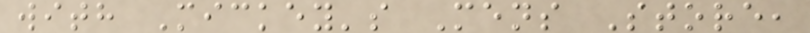with Mickey's Mens Store,
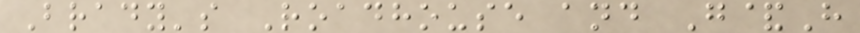Brady's Roadhouse and G&H
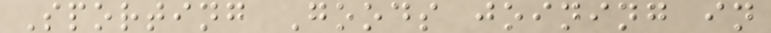Sporting Goods joining in
